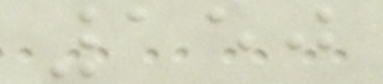150
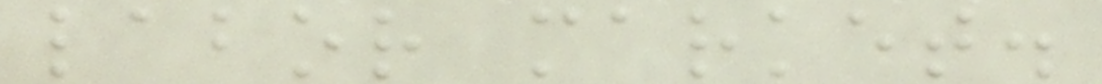labor market.
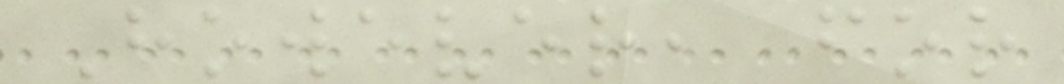However, for
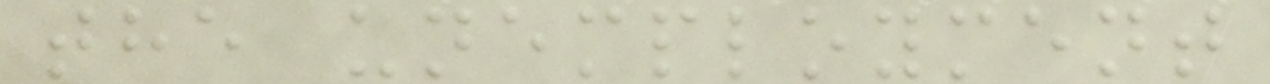the unemployment
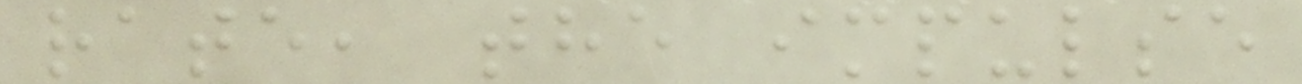rate, the impulse
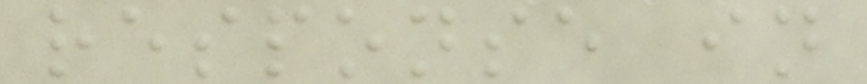response in
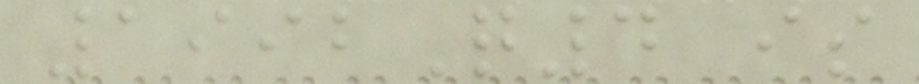1992Q4 is
